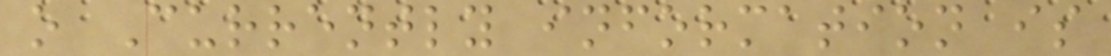o Currently information is
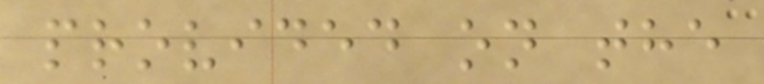provided on the
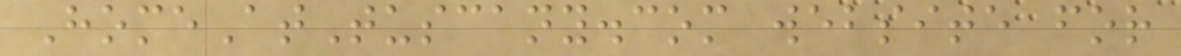HomeAtTuscany.com website for
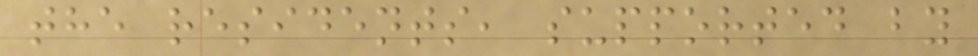the residents, supported by
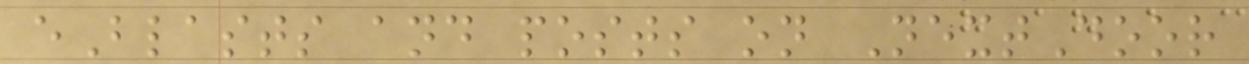eBlasts and posts on NextDoor
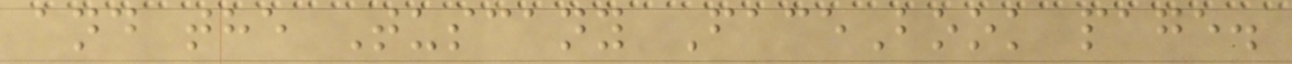and the Tuscany FaceBook page.
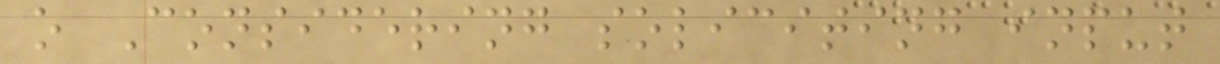o Considering soliciting input
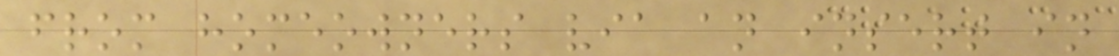from homeowners via an insert in
